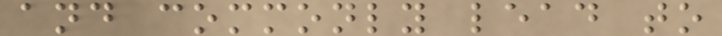and commonly lead to
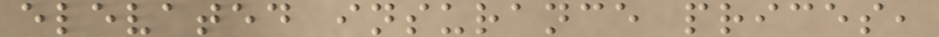elevated insurance prices,
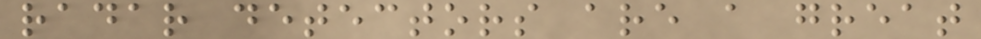radar detectors are a great
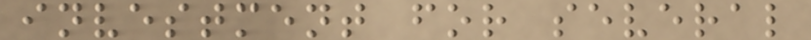investment for several
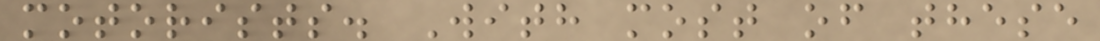motorists. With most of these
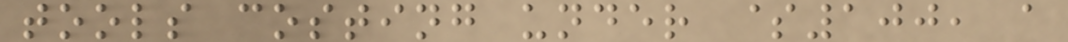tools costing under $100, a
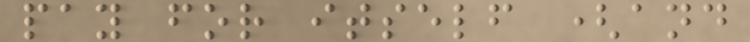pay for itself (and
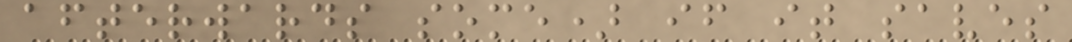afterwards some) if it saves
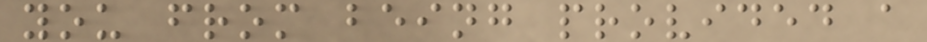you from being provided a
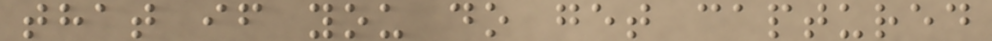that if you do get captured
